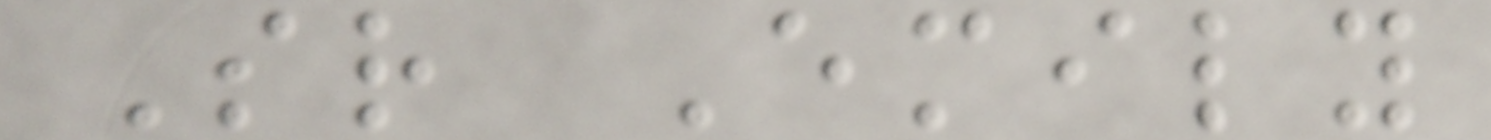Sr Emily
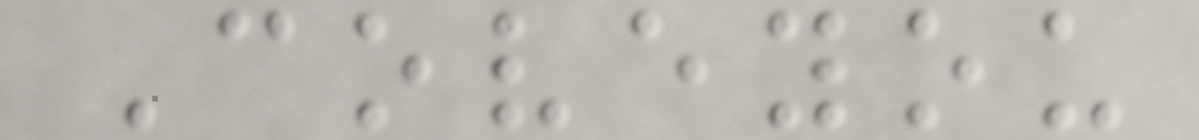Coveyou
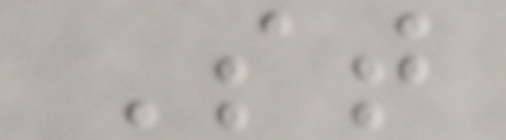St
